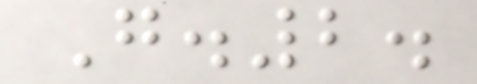G.2.
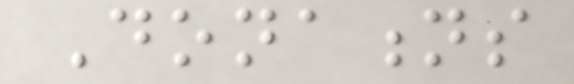Donations
